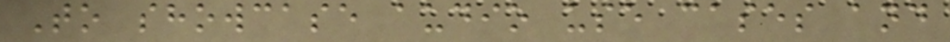To showcase audio use cases and
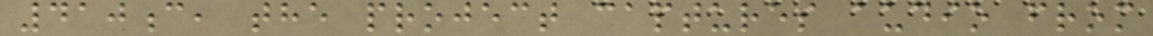410c, the project captures audio from
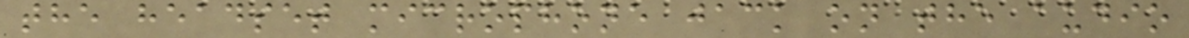the headset microphone jack on the audio
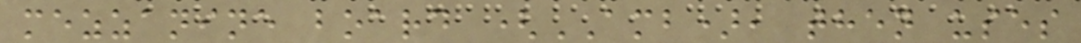mezzanine board (AMB), then uses
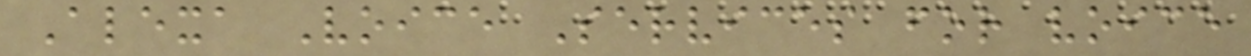Alexa Voice Services for voice
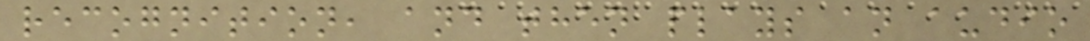recognition, and then plays an audio
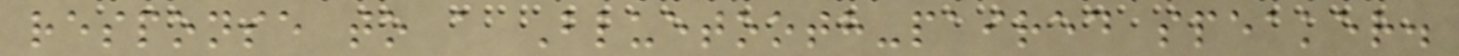response to a Bluetooth-paired speaker.
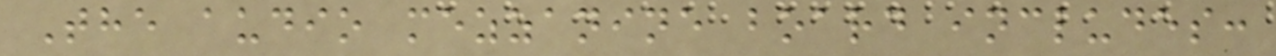The audio mezzanine board includes:
